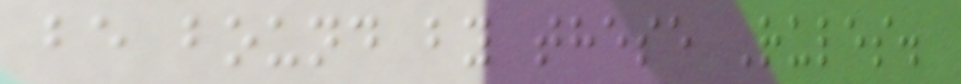be bound by these Rules.
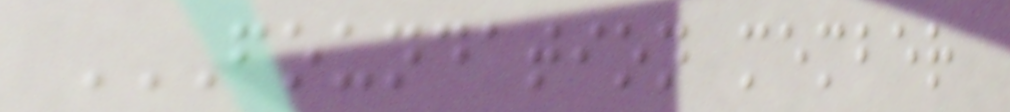FOUNDATION MEMBER
